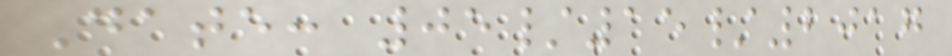Date: 05/15/2017
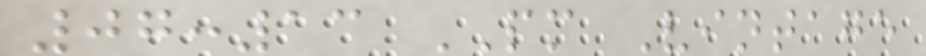07:13 PM Vintage
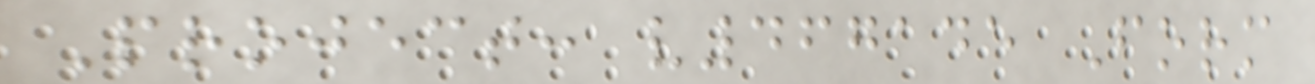Project: v467145 Form
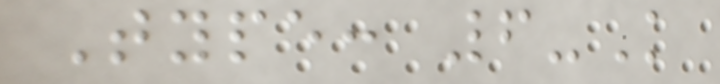Type: 6-K
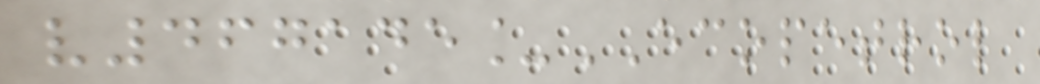v467145_ECOPETROL
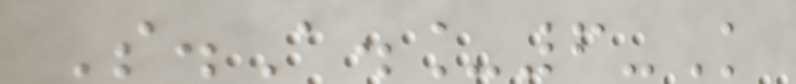S.A._6-K
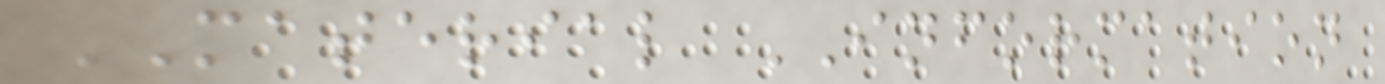MATERIAL INFORMATION
